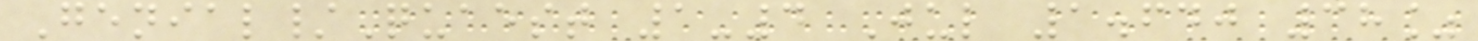Genial/Quaest 1-4 Jul 1.640 38%
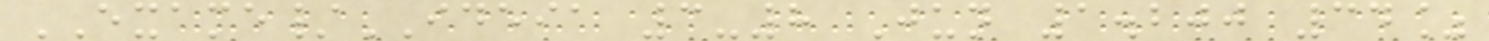EXAME/IDEIA 3-8 Jun 1.200 34%
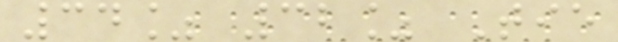34% 32% Tie
